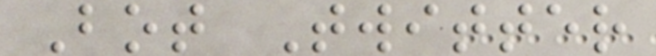Bot Twitter
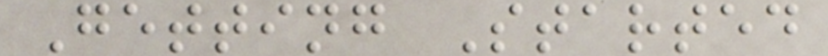Getting Started
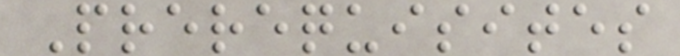Prerequisites
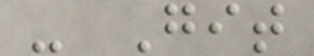- Git
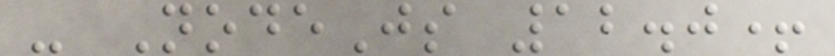- NodeJs 12.0+
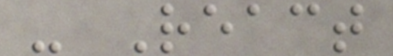- React
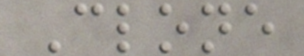Clone
